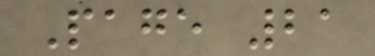Page 21
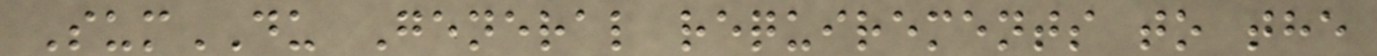SumDU General requirements to the
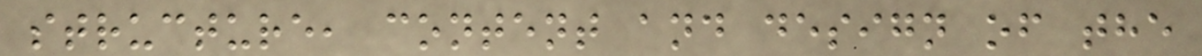structure, content and design of the
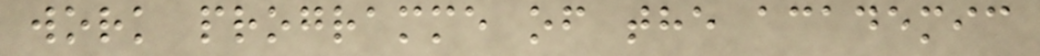work programme of the academic
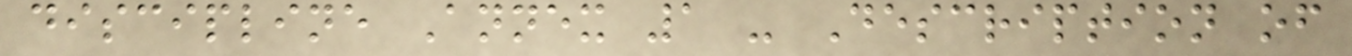discipline Annex 1 - Description of
